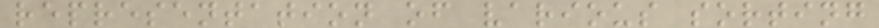representation of various sorting
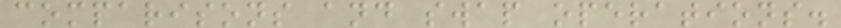comparisons and swap operations.
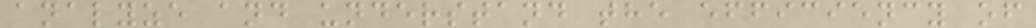analyze and understand the efficiency of
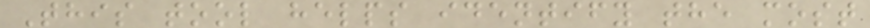This tool helps identify the most
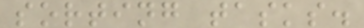sorting tasks.
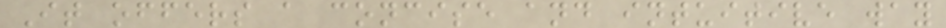It offers a concise and intuitive way
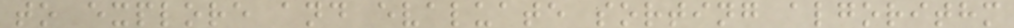to explore and evaluate sorting algorithm
